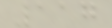117
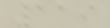119
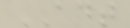ADT
